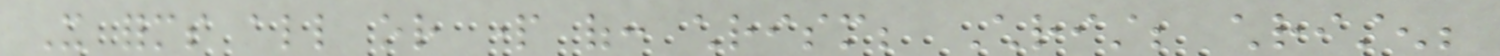It forms all or part of: chrism; Christ; christen;
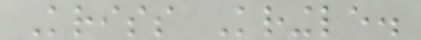Kriss Kringle.
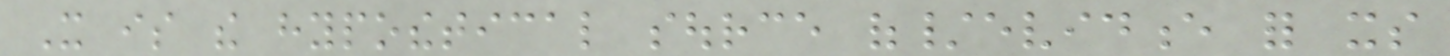It is the hypothetical source of/evidence for its
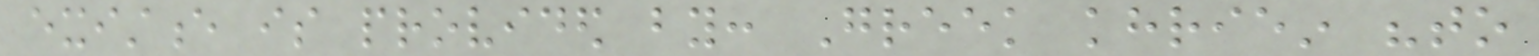existence is provided by: Greek khriein "to
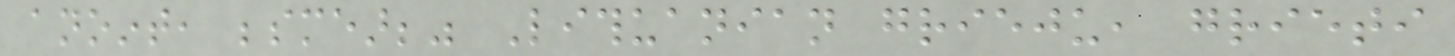anoint, besmear;" Lithuanian grieju, grieti
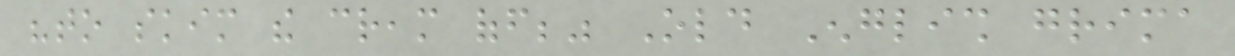"to skim the cream off;" Old English grima
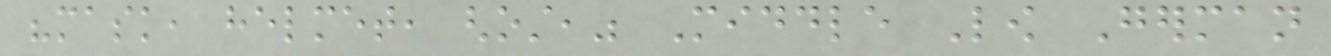"mask, helmet, ghost," Middle Low German
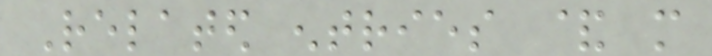Related entries & more
